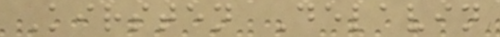Kirsten Delavin
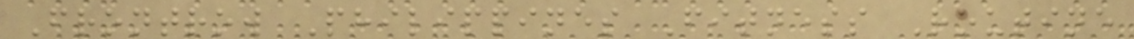Frontrow Philippines Fitness Routine
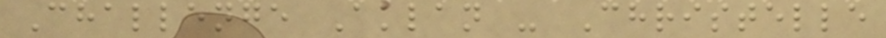Challenge Aklan - Christelle
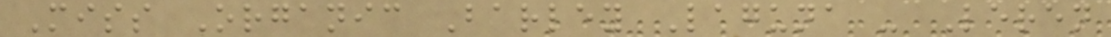Miss Organic Barley Laguna - Leren
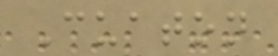Cuaton
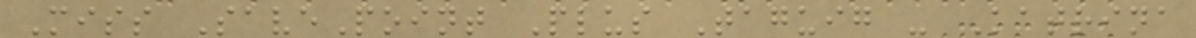Miss SavePoint Plus Taguig - Katrina
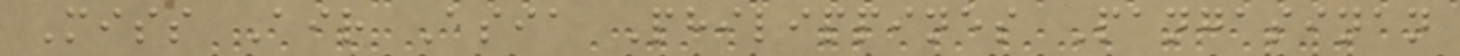Miss Air Asia Philippines Pangasinan
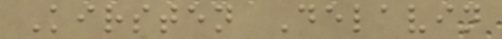Kirsten Delavin
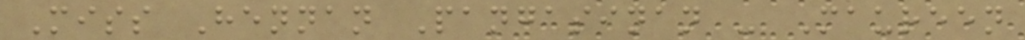Miss Hennan Pangasinan - Maureen
